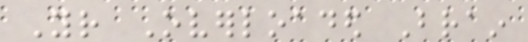Your Overloaded Brain
